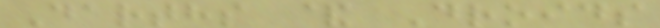Darths & Droids
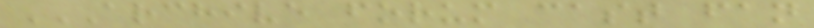ARCHIVE FORUM CAST FAN
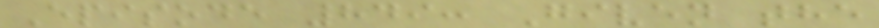Episode 849: Given the
